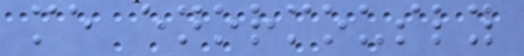me enormously
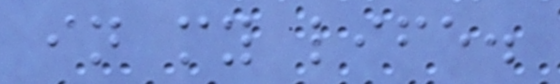in my life.
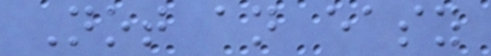Not an easy
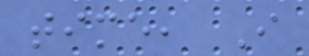time, I
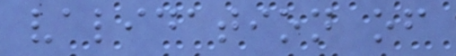validation of
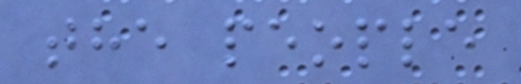the people
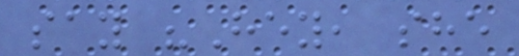say "Hey, she
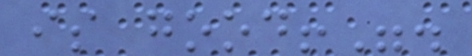is good!".
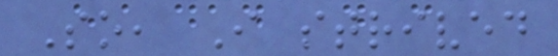So, I strived
